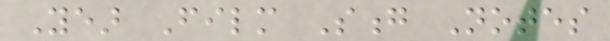Year Film Song Notes
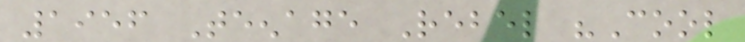1956 Teenage Rebel "Cool
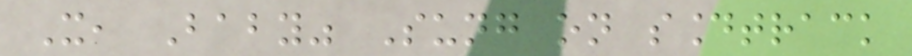It, Baby" Sung on soundtrack
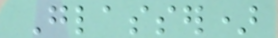Glasser)
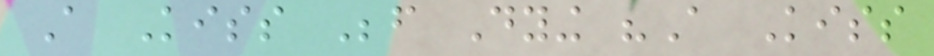A Kiss Before Dying "A Kiss
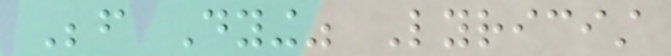Before Dying" Lyricist
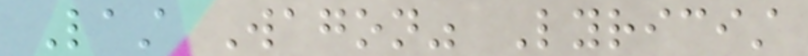Last Wagon" Lyricist
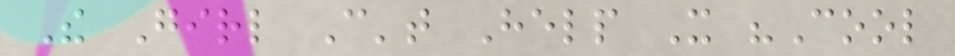The Girl Can't Help It "Cool
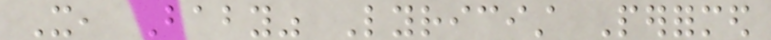It, Baby" Lyricist Performed
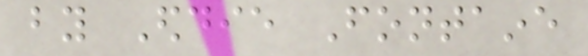by Eddie Fontaine
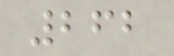262
